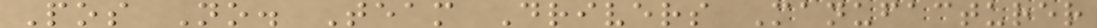Pos No. Team Drivers Manufacturer
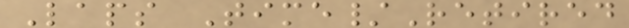Laps Time/Retired
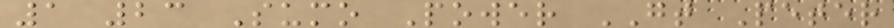1 23 Sumo Power GT Peter
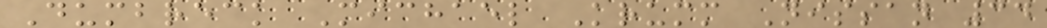Dumbreck Michael Krumm Nissan 34
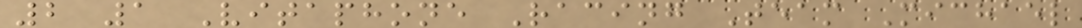2 1 Vitaphone Racing Team Michael
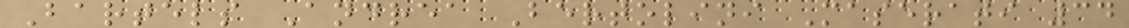Bartels Andrea Bertolini Maserati 34
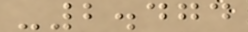-2.474
